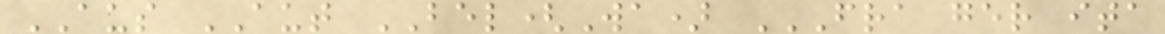AUS AUT BEL(Wa) FRA GER ITA
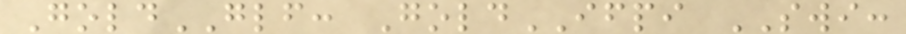GoldGLF: GoldIFPI SWI:
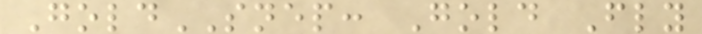GoldSNEP: Gold Fly
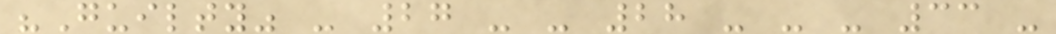"Guilty" - 27 - - 28 - - - 33 -
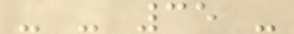- - 35 -
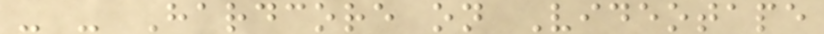- - Hardcore on Videotape
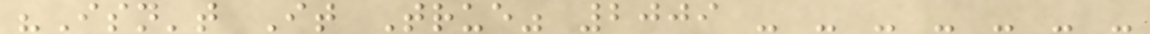"Isn't It True" 2009 - - - - - - -
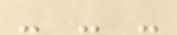- - -
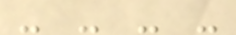- - - -
